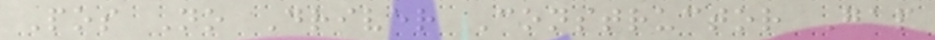Pos No Driver Constructor Gap
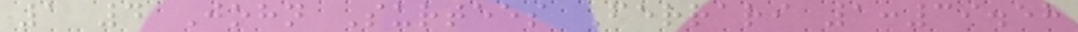1 4 John Surtees Ferrari 1:39.58
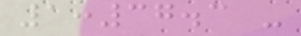1:37.3 -
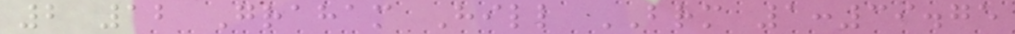2 12 Graham Hill BRM 1:39.75
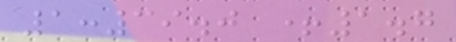1:39.0 +1.7
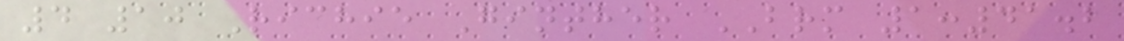4 10 Richie Ginther BRM 1:41.2
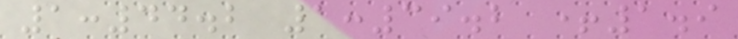1:44.2 1:39.2 +1.9
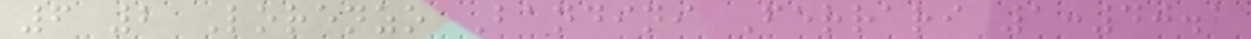6 2 Lorenzo Bandini Ferrari 1:40.1
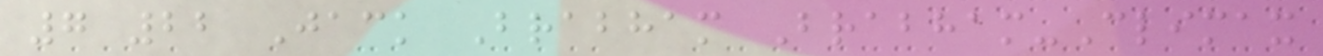7 22 Jack Brabham Brabham-Climax
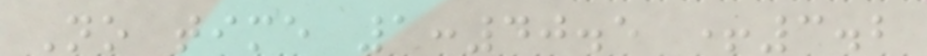No time 1:40.5 +3.2
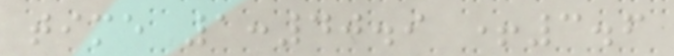time 1:40.9 +3.6
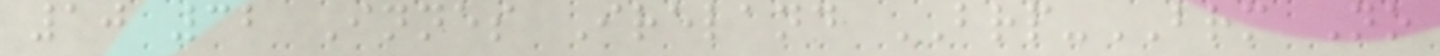10 32 Innes Ireland BRP-BRM No
